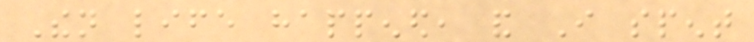Then life happened, and I spent
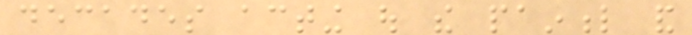decades acting out the painful and
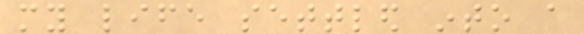my life settled into a
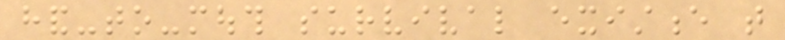hand-to-mouth survival existence that
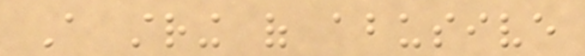A string of abusive
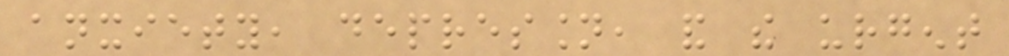anxiety, depression, and the urgent
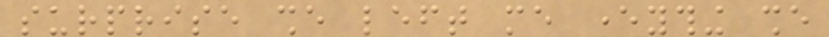surprise she left me everything she
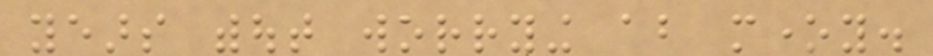years without worrying about money.
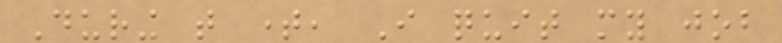During that time, I quit my job
